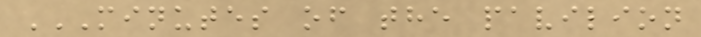MINUTES OF THE PAVILION
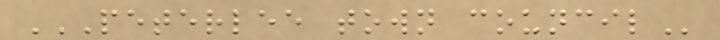PETERLEE TOWN COUNCIL
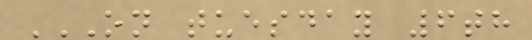ON TUESDAY 6TH
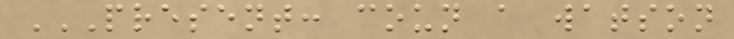PRESENT: COUN A WATSON
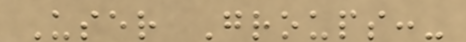User Groups:-
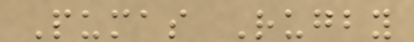Pumas Rugby
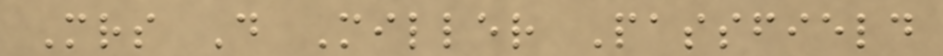Mrs D Miller Passfield
